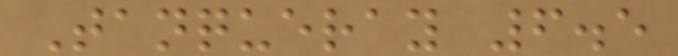Tanqueray 6.5
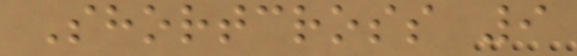Shortcross 9
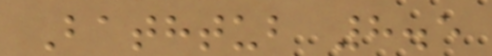Bathtub 8.5
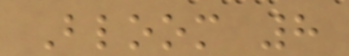Bloom 8
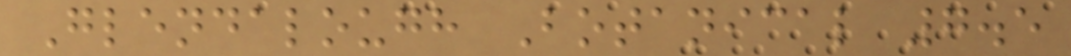Glendalough Botanical 7.5
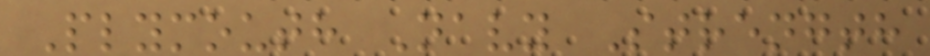Plymouth Navy Strength
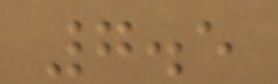7.5
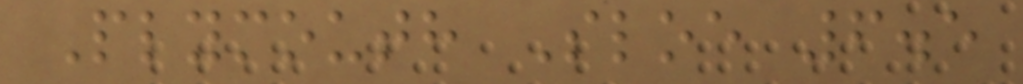Plymouth Sloe 6.5
